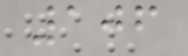106
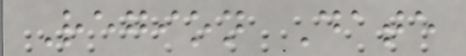Region Date
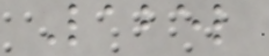Label
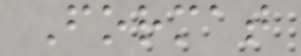Format
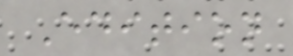Edition
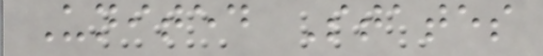United States
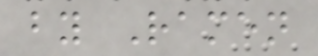by Ramen
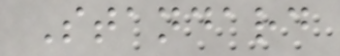Standard
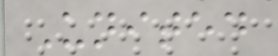United
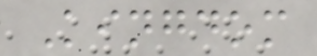Kingdom
